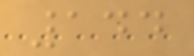144
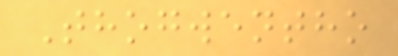Thogwentho
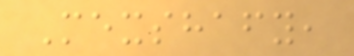Mexshafy,
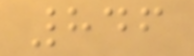846
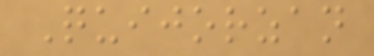Quijorzan
